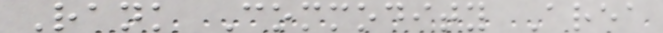Rank Commodity Area
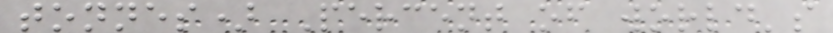tonnes) Percent of world's
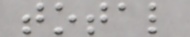total
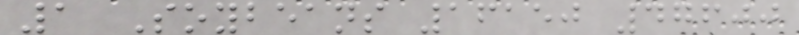1 Soybeans 16150 47600
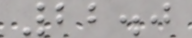22.0
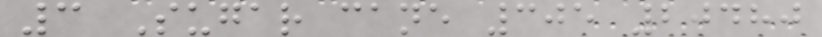3 Sugar cane 305 20480
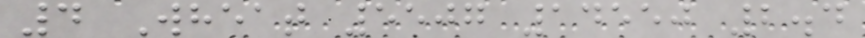4 Wheat 5507 14550 2.4
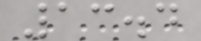13.4
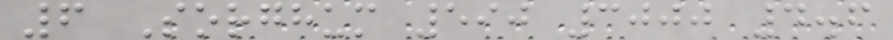6 Sorghum 590 3000 4.6
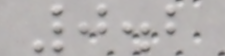0.2
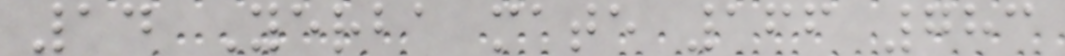14 Yerba mate 166 783
